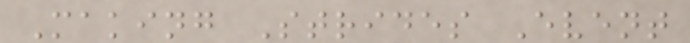Making Strides Event
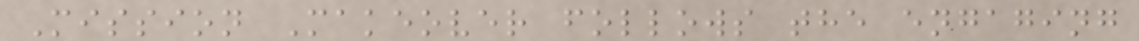Mission Makeover follows the engaging
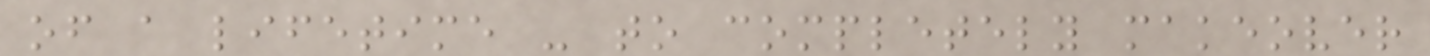of a lifetime - to completely makeover
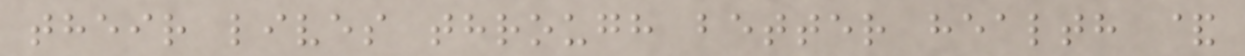their lives through better health &
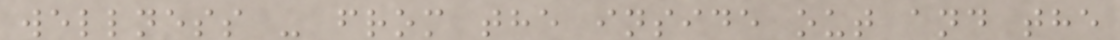wellness - from the inside out and the
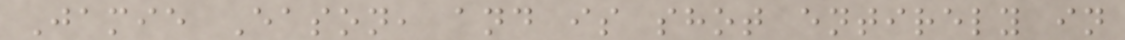Jamie Eason, and is shot entirely in
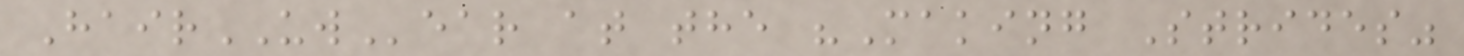HairUWear at the "Making Strides"
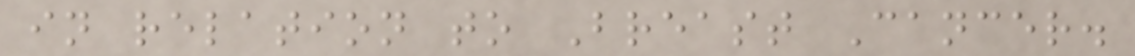in relation to Breast Cancer.
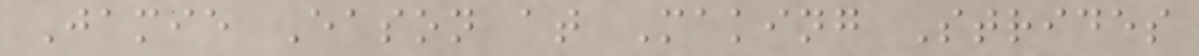Jamie Eason at Making Strides
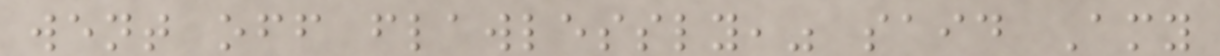went off flawlessly," said Amy
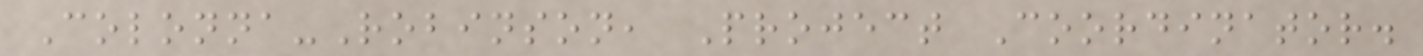Colonna-Robinson, Project Coordinator.
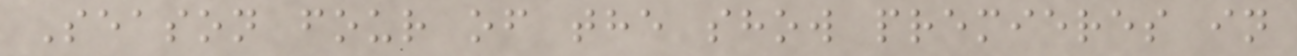Season four of the show premieres in
